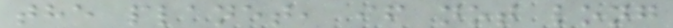the planet, if not long
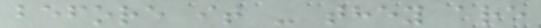before it - they are
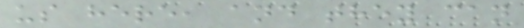us here, and they can
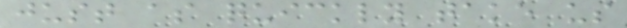just as quickly take us
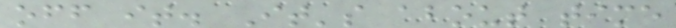off it. It's about time
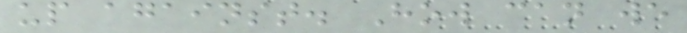up against. How can we
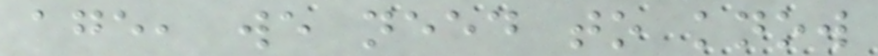age, we need to know
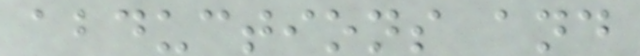abductions and
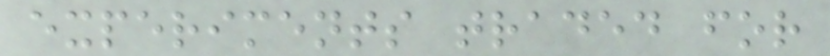experiments traded for
